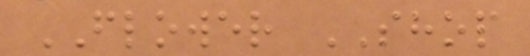FLOWER SHOP
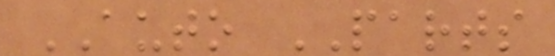AUTO PARTS
